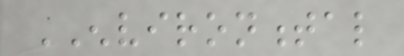ENVIRONMENTAL
